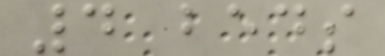4 beds
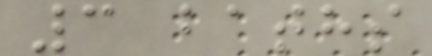3 baths
